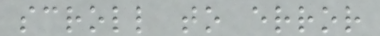scroll to error
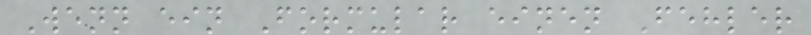Wenn ein Formular einen Fehler
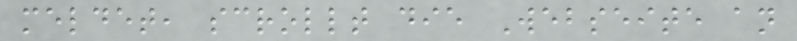meldet, scrollt die Webseite an
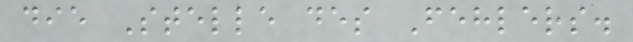die Stelle des Fehlers.
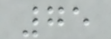75
